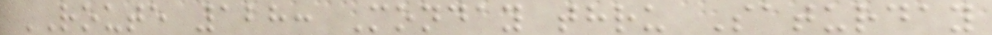ROUTE 128: Monday thru Saturday
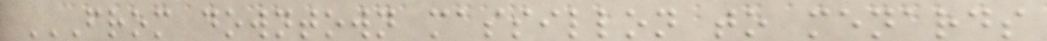FROM DOWNTOWN MASSILLON TO MENARDS
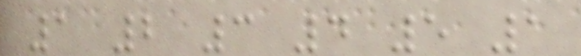1 2 3 4 5 1
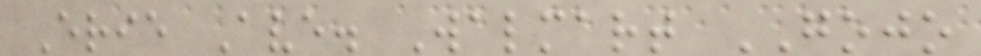Erie Ave. Walmart GOJO
